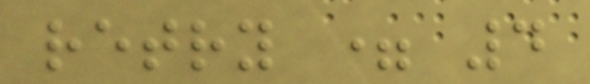retry = 4
